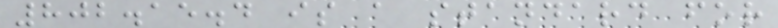802.15.4 is a standard for
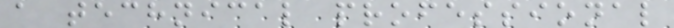a technical professional
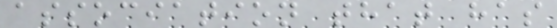association that has
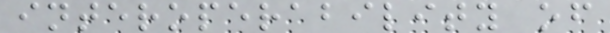interoperability of
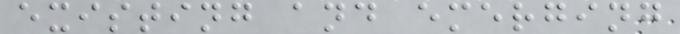existing and emerging
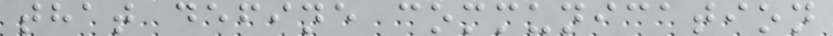that define communication
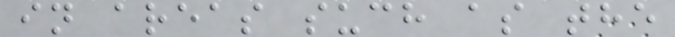in areas such as the
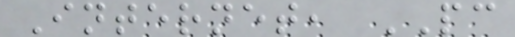Internet, PC
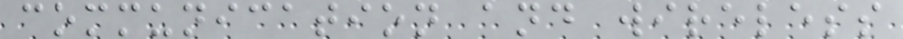communication and wireless
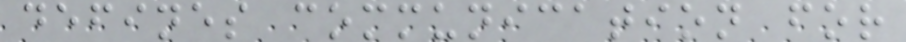defines communication for
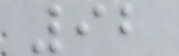92
